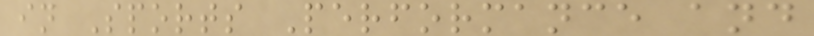in Sports Performance and
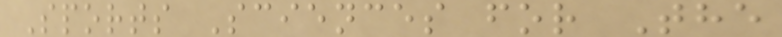Sports Sciences for The
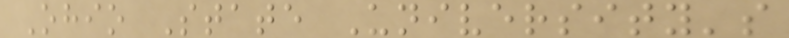Ohio State University's
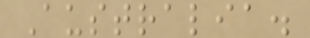Australia.
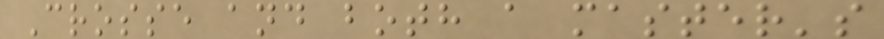Crosse and both a master's
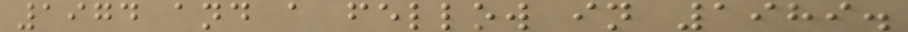1974 and a fellow in 1989.
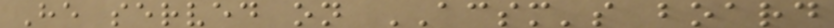He served on ACSM's board
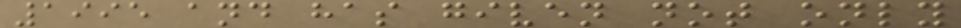1995 and has given not only
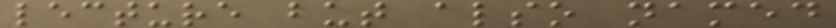lecture but also named
